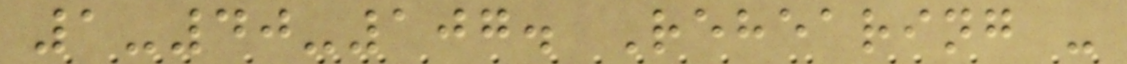1-40-107. Rehearing -
